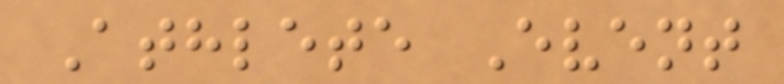Athlete Event
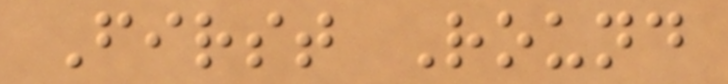First Round
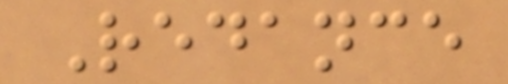Redance
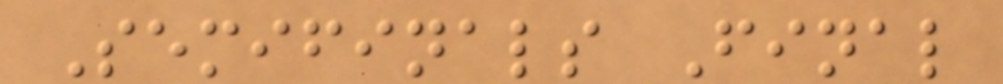Semifinals Final
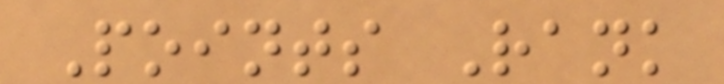Points Rank
